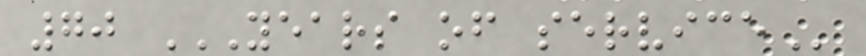70 YEARS OF SERVICE
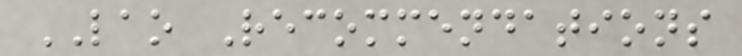LAO Recommendations
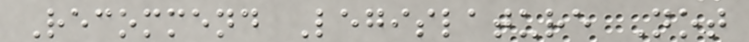Recommend Legislature Not
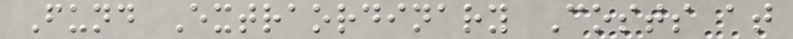Fund Extraordinary Costs at
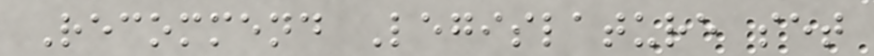Recommend Legislature set
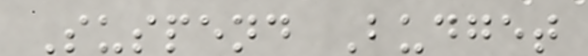Suspend Budget
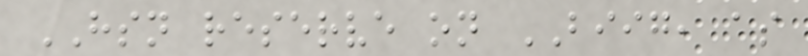HSN reserve on BIIG, as
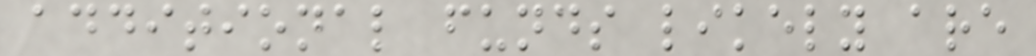additional funds likely are
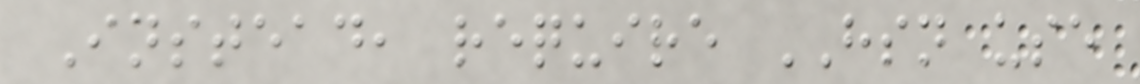Instead, require HSN use
